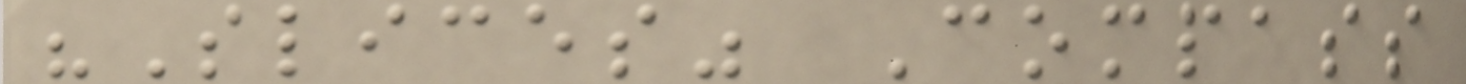"Slices" Compass
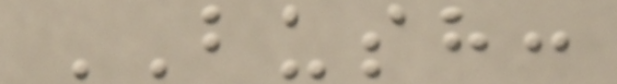BUSH:
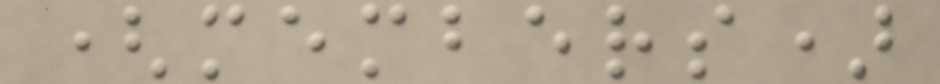(members)
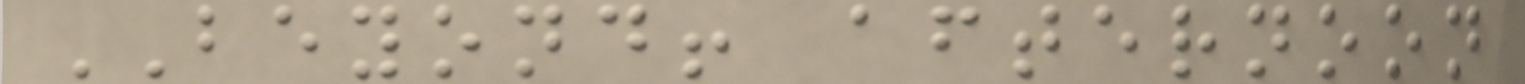BEYOND! afternoon
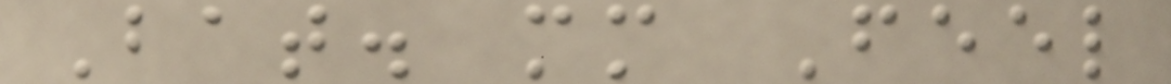Bat. mm Feel
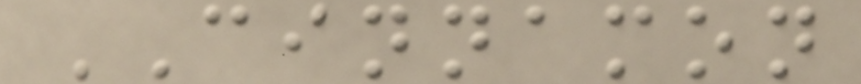CINNAMON
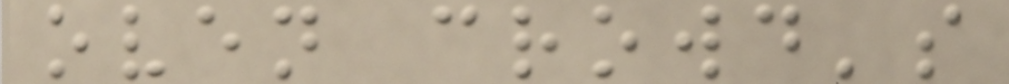oven crowd's
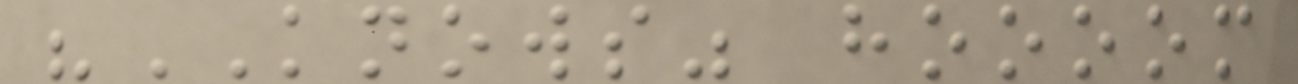"KNOWS" hoooom
